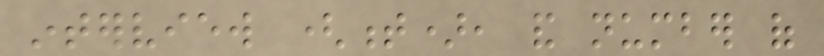interview (t), and number of
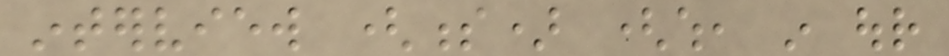interview (s) (which, in our
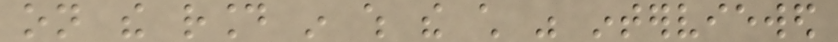on the round in which the child was interviewed
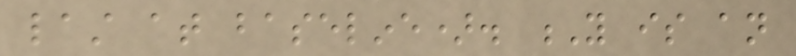last at baseline). Y is an
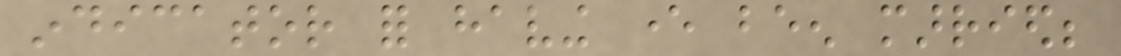indicator for having ever been married;
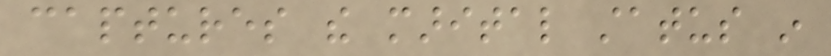captures the marital status in
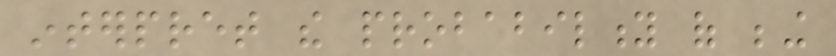interpret the probability of being
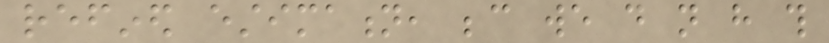refined estimation, because we do not have this
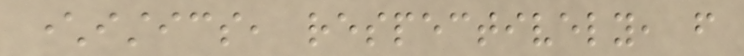characteristics, respectively, from
